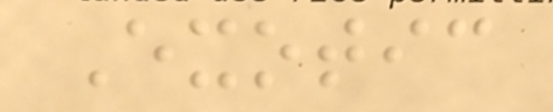Exotic
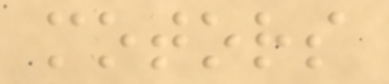motors
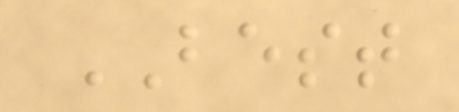BEST
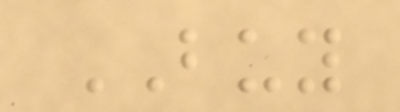BUY
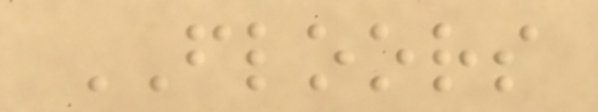FLOORS
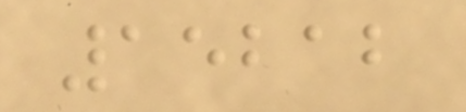15212
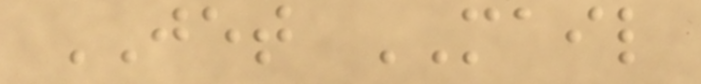JET MAIL
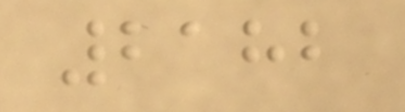2182
